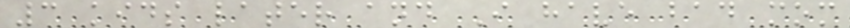3 kids later and I have bad mom
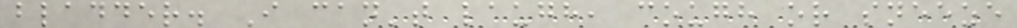bladder. I can't laugh, cough or sneeze
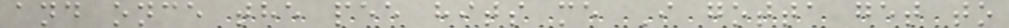and once the pee hits me I gotta get to
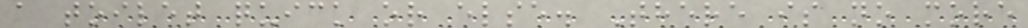a toilet quick or else. There is no more
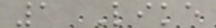1 Like
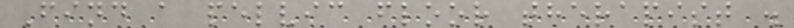Find a pelvic floor therapist .
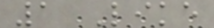1 Like
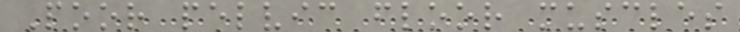Poor pelvic floor muscles
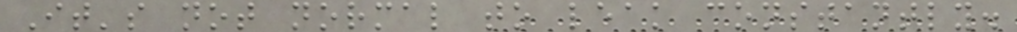It's not normal to leak constantly.
